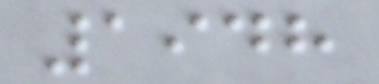1948
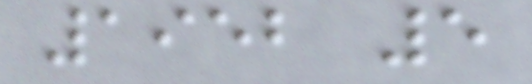1952 5
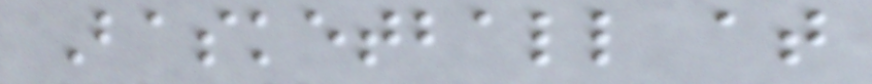Basketball at
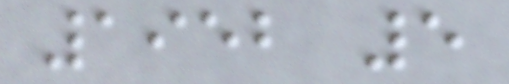1952 5
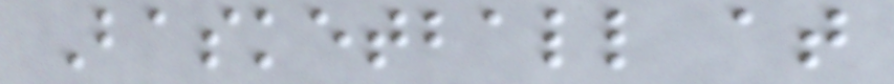Basketball at
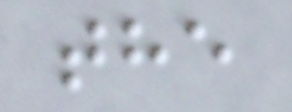the
